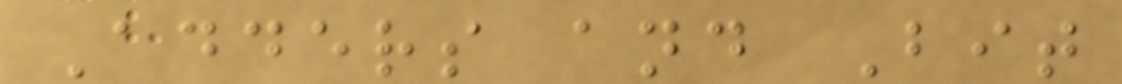Adders and Bit
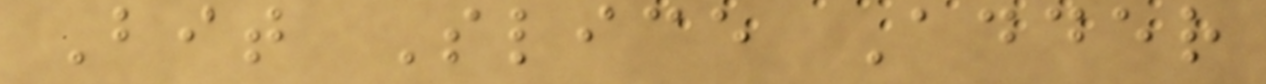Bit Slice Adder
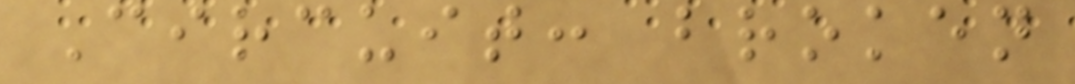Circuit: broken
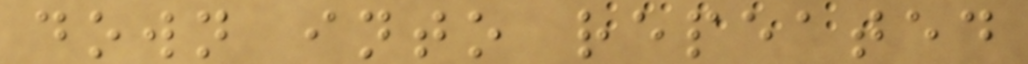down into repeated
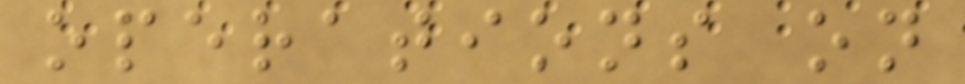operations on
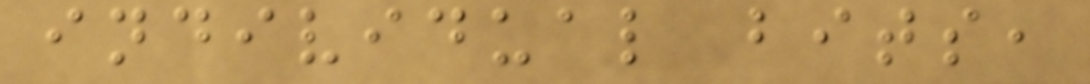individual bits,
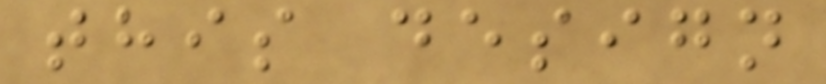this design
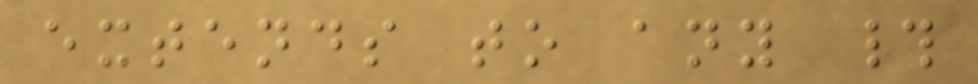extends to any #
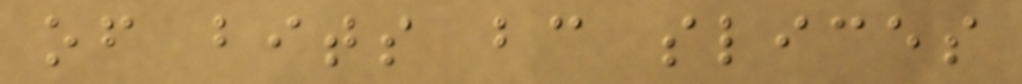of bits bc slices
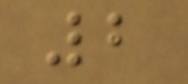2
